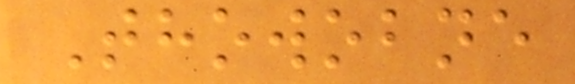Thowobne
